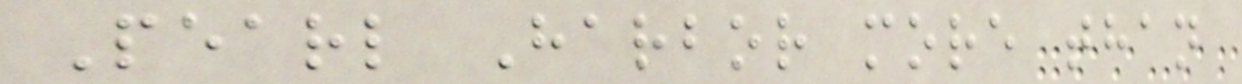Pearl Harbor more than
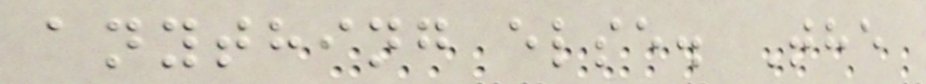anything else. The
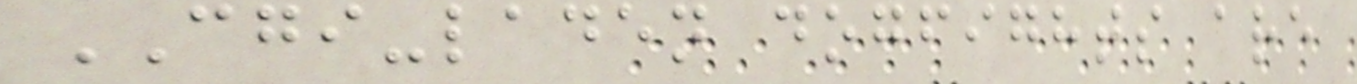CGI-laden dogfights are
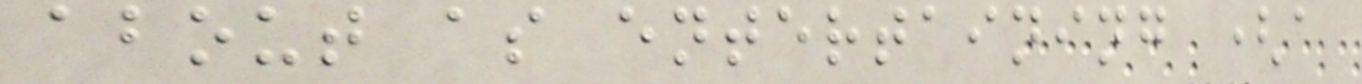about as entertaining (a
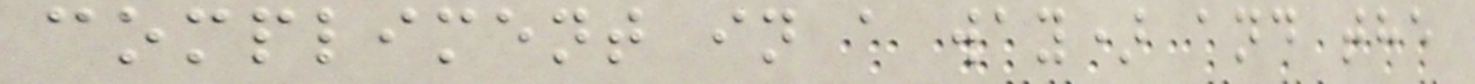compliment in a way) and the
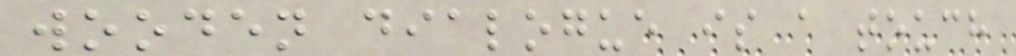wooden dialogue is a touch
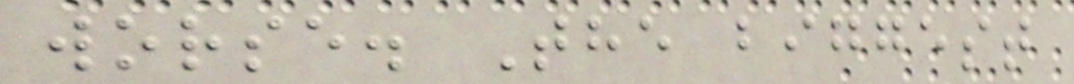worse. The biggest
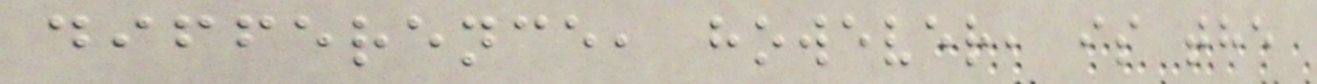difference, however, is the
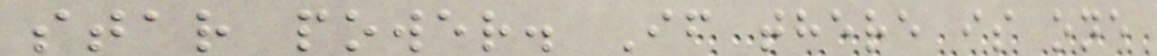star power. If there is one
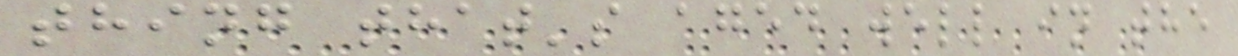thing that's aged well in the
